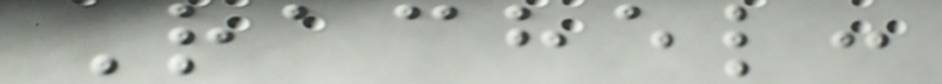Rachel:
